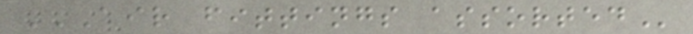AIR FITTINGS ASSORTED
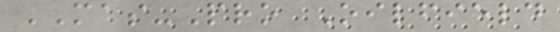MAS-Pro Oilfield
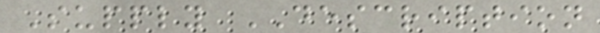Supply DESCRIPTION
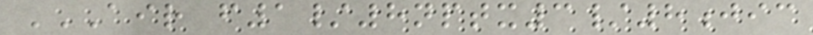AIR F1/8NPTX3/8JIC
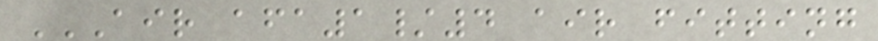AIR AFA1/4 AIR FITTING
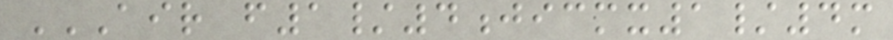AIR F1/4JICMX1/4M
